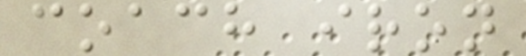coach iron
